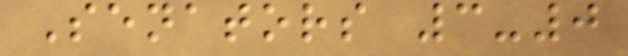Senators 3-0
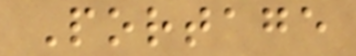Portage
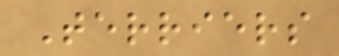Terriers
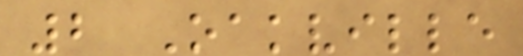2 Oakville
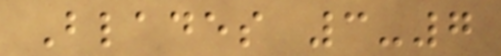Blades 3-7
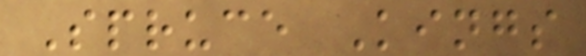Spruce Kings
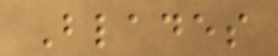Blades
